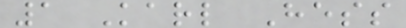1 Karl Hess
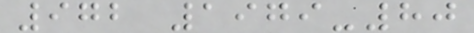972 1979-80
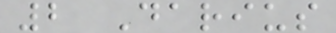2 Darius
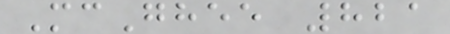McGhee 821
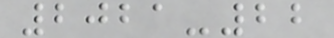2021-22
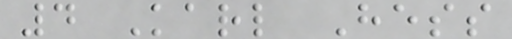4 Karl Hess
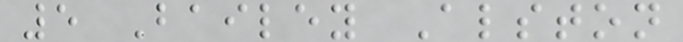5 Bailey Alston
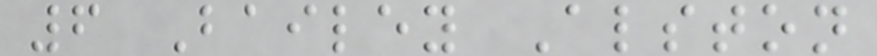6 Bailey Alston
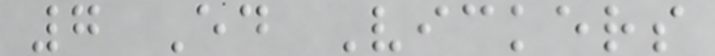7 Ed Vickers
